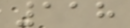118
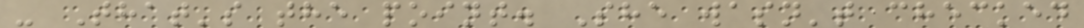- That's the point. She wasn't checked
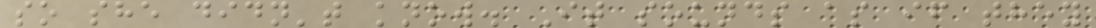so she didn't know. It sounds as if they
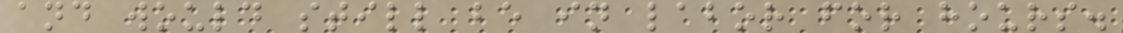and would still be in labor for hours.
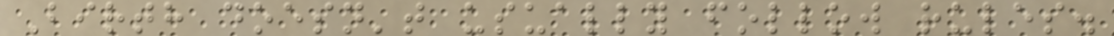Birth doesn't usually follow rules.
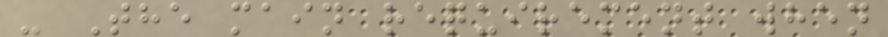- The main requirement when
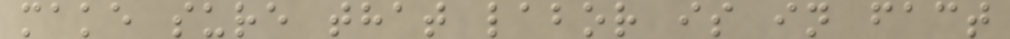make sure that labor is in fact
